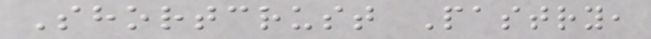Shortcrust Pastry,
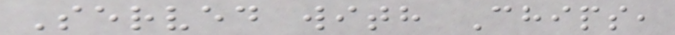Served with Chips,
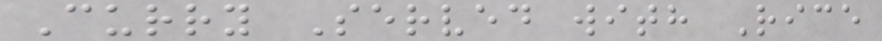Curry Served with Rice
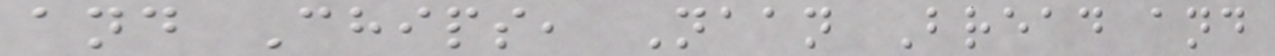and Chips, Naan Bread and
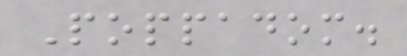Poppadom.
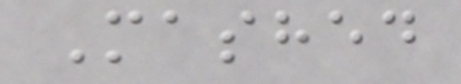Mashed
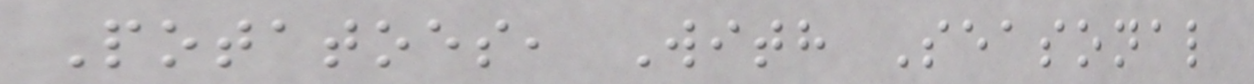Potatoes, With Seasonal
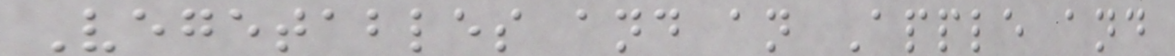Vegetables and an Apple and
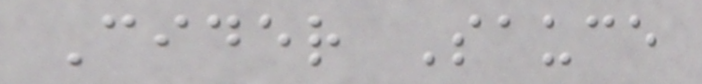Cider Sauce
